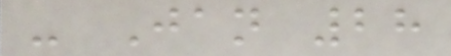- Jan 28
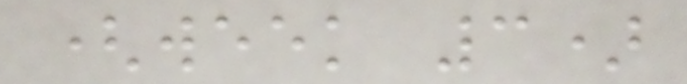(week 3)
